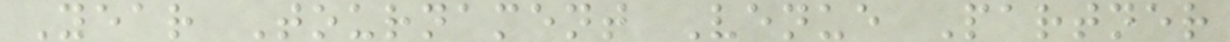Year Tournament Venue Partner
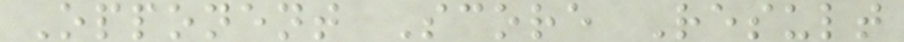Opponent Score Result
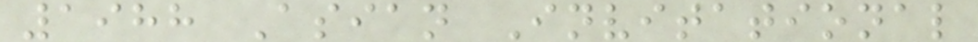1988 Asian Invitational
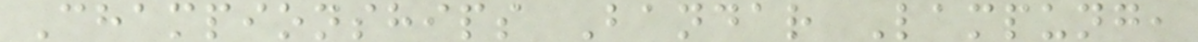Championships Bandar Lampung,
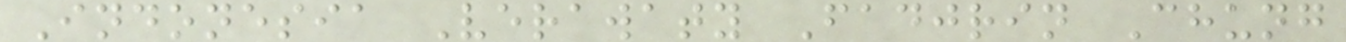Indonesia Verawaty Fadjrin Chung
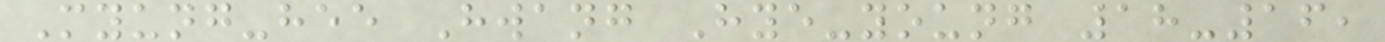Myung-hee Hwang Hye-young 18-16,
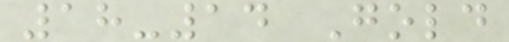18-14 Gold
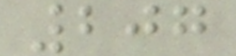207
